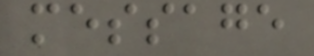message
